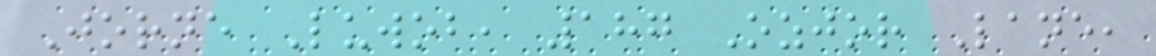Jorne Luwob, 187 Ozjor Lane,
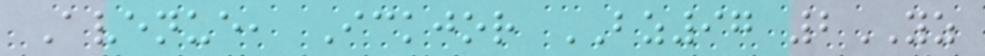Avenue, Ickjor BZ97 2YZ
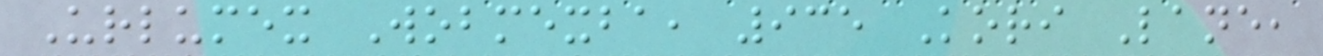Urlumex Wobmexba, 935 Kori Lane,
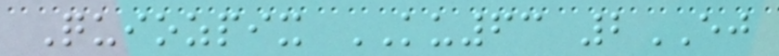Quiozpix KU63 2EJ
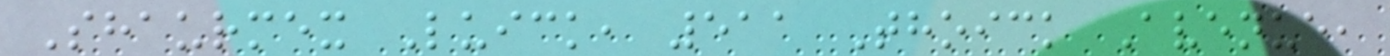Shaurmex Luick, 511 Thoick Avenue,
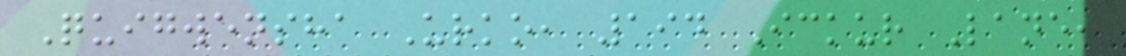Quigwensha Urko, 194 Ickur Lane,
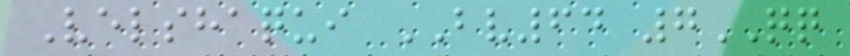Velshaqui BV64 7QQ
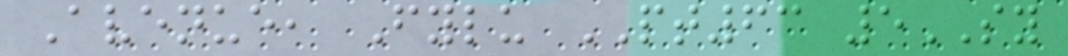Avenue, Fylu PT63 5SY
